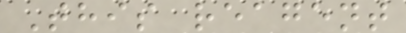This reagent
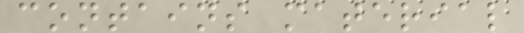contains material
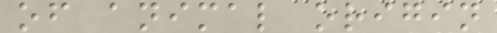of animal origin
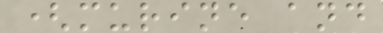(murine and
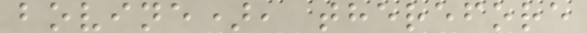bovine), therefore
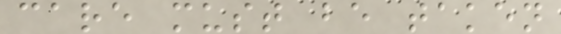care must be taken
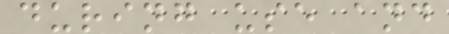during use and
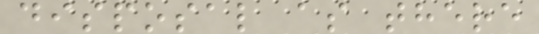disposal as there
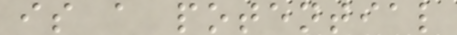is a potential
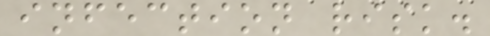infection risk.
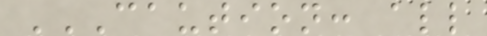CAUTION: ALL
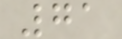71
